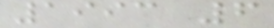1993 6
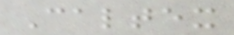Caltex
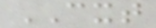CXT
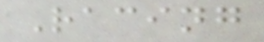Racing
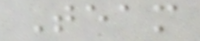Team
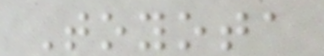Toyota
